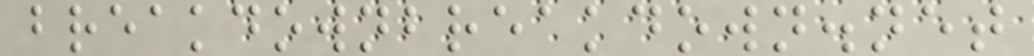breakdownbreakdown.net
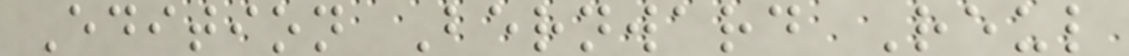Edition Bernward Reul
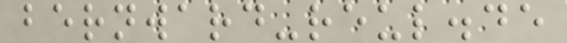bernward-reul.de
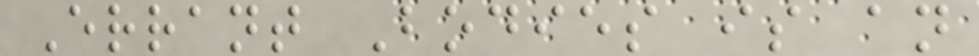Errant Bodies is an
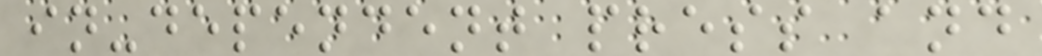in-dependent press and
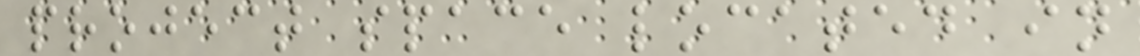project space located in
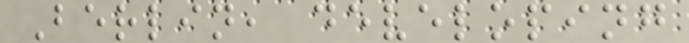Berlin, developing
